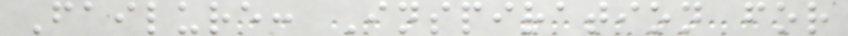Failure: Inspiration for
